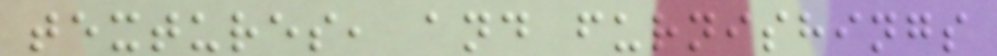textures, and furnishings
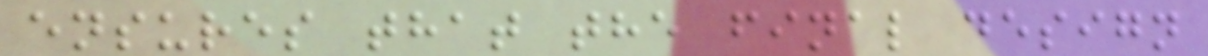ensures that the final design
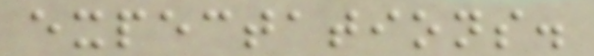expectations.
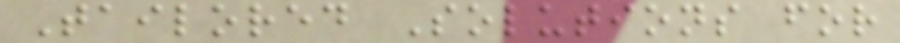Tailored Solutions for
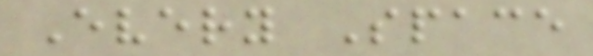Every Space
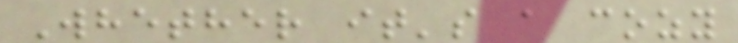Whether it's a cozy
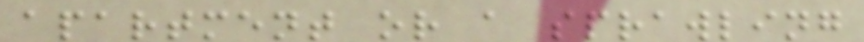apartment or a sprawling
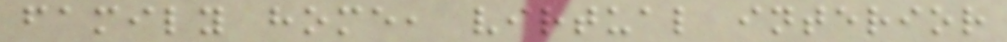family home, virtual interior
